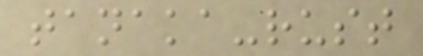tanaka-rust
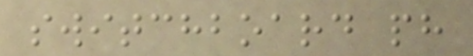switchboard ph
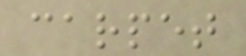carpet
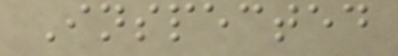Inspected
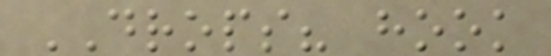DROPS? hook
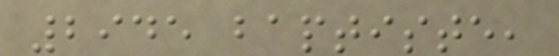2945 baptiste,
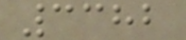3382
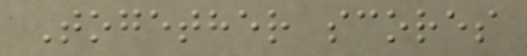Together scores
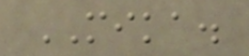MIKA.
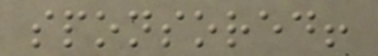sponsored!
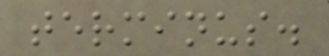terminus.
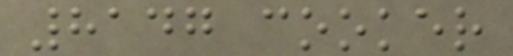8147 cooker
